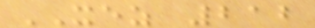XEZ 212
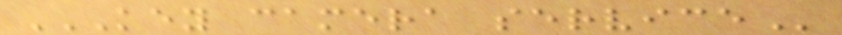KEY CAMERA SERVICE
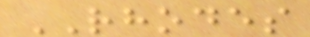RHODES
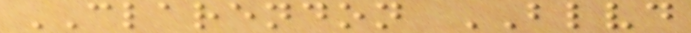CLARENDON BLVD
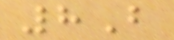8B
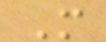M
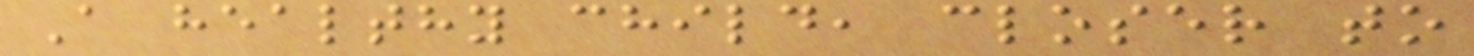A healthy child, closer to
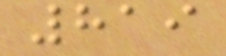819
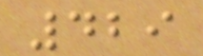429
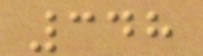348
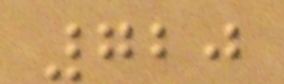720
